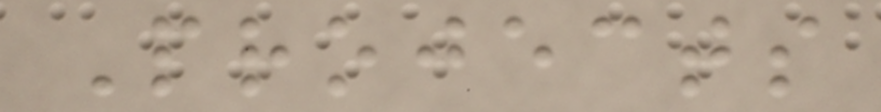Projects
